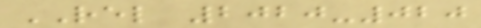REL 2020-020
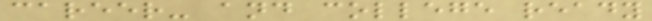career- and college ready
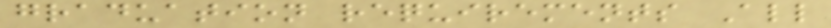graduation requirements All
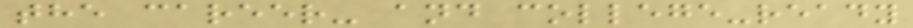the career- and college-ready
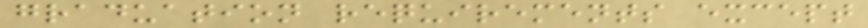graduation requirements except
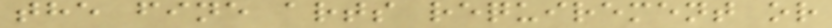the fine arts requirement or
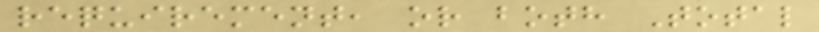requirement, or both Total
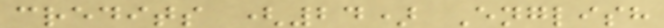credits (24) English
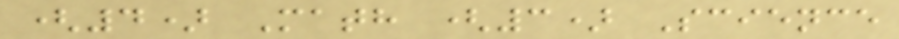(4) Math (3) Science
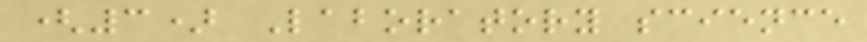(3) Laboratory science
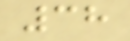38
